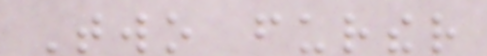Two further
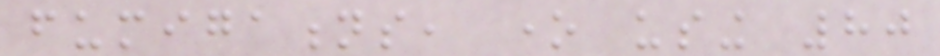fumigations, one using 80
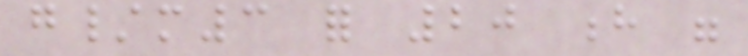g/m3 for 20 h were
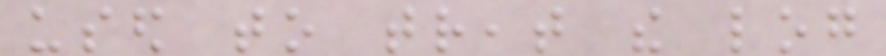used to treat the log
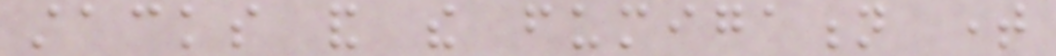stacks and the fumigation time
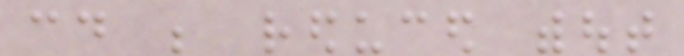could be reduced without
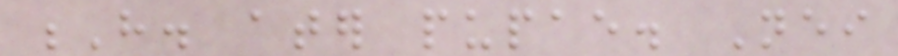H. ater pupae. Neither
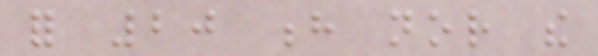for 20 h nor the
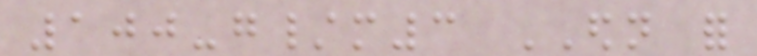100-g/m3 EDN for
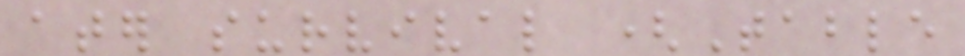ater survival (Table
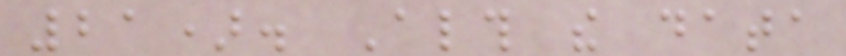21). Although the data
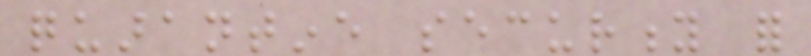quarantine security for
